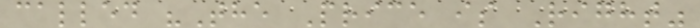called "The Price is Right"
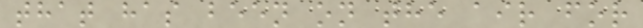that has been on the air for
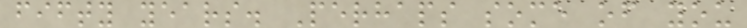fifty years. Perhaps some of you
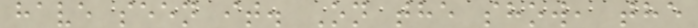have seen it. On the show, the
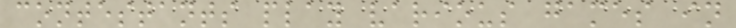contestants play various games in
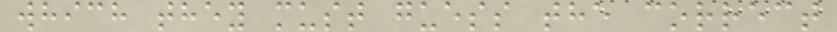which they must guess the correct
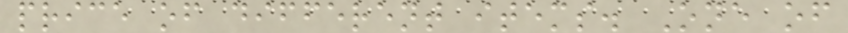price of different items. One of
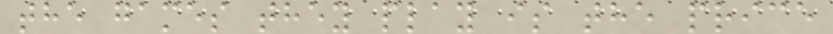the games they play is the price
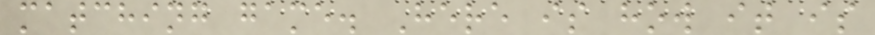matching game. Here is how it is
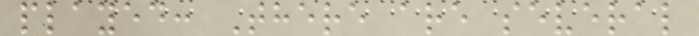played: There are several
